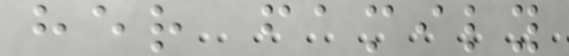her family
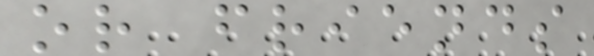or friends
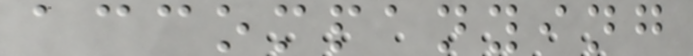accompanying
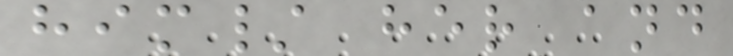him/ her and
